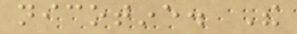nicotine. The
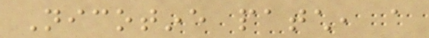Nicotine patch, a
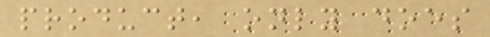product, only does
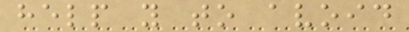help you to avoid
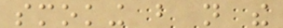smoking but not the
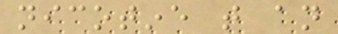nicotine that an
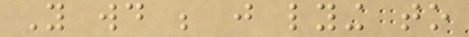You would be just lying to
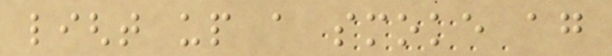light up a smoke again
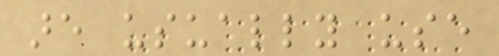are usually use
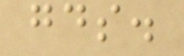goods.
